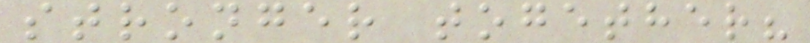stronger together?
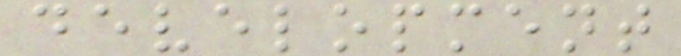development
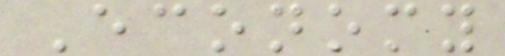Economy
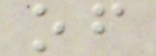of
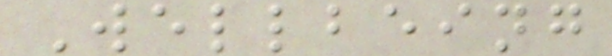Wellbeing
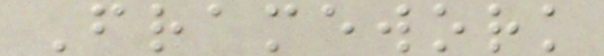Framework
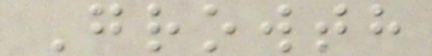Growth
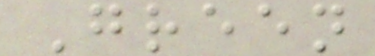Green
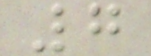7
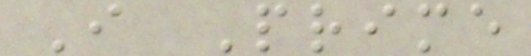I Prime
